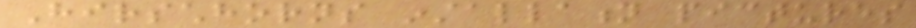Hirschhorns installation pictures
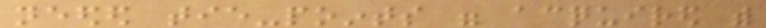needed tie-points were acquired with
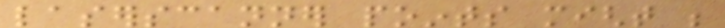laserscanner points might be
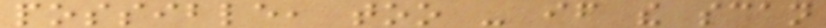possible, too - if the scan
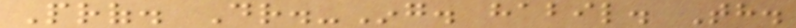Prof. Dr.-Ing. habil. Th.
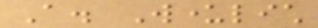A. Wunderlich
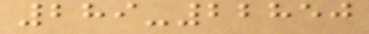289-22850
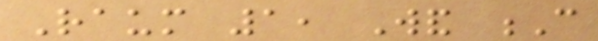Raum 1, Wand C
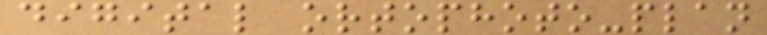digital ortophoto-plan
